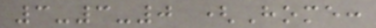3-3-0 (Home:
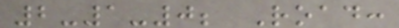2-1-0; Road:
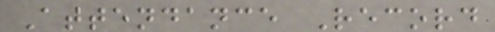Attendance Record
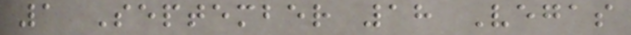1 September 18 Vegas
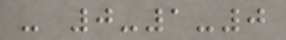- 0-1-0
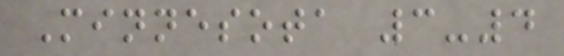Minnesota 3-4
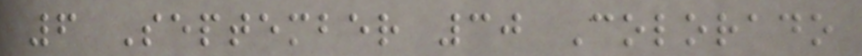6 September 30 Colorado
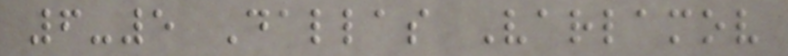6-5 Dallas Varlamov
